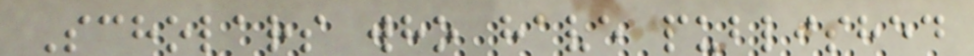Scholars who have published
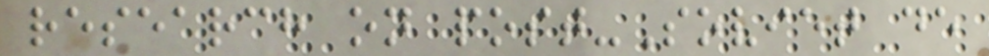research on post-Soviet de
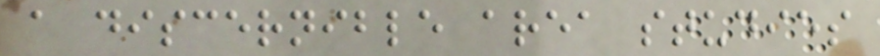a discernible area studies
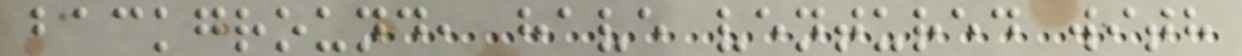background, have ventured with
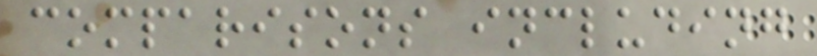comparisons including
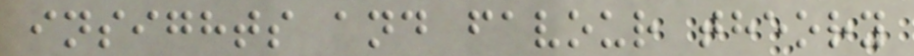insights and favour theory
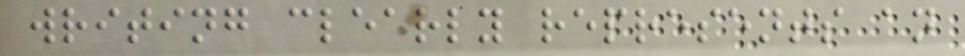writing clearly represents an
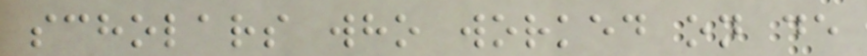scholars who worked on de
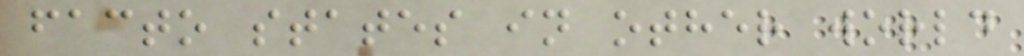facto states in other world
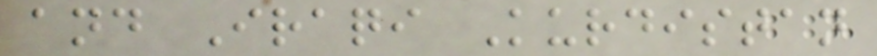and Iraqi Kurdistan
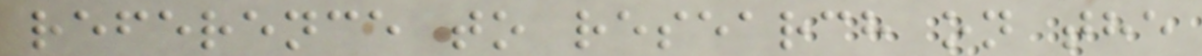reference to research on the
